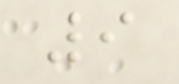9
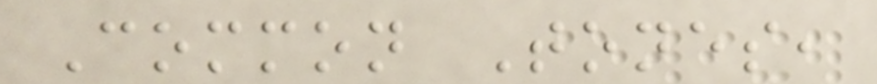Common Tones,
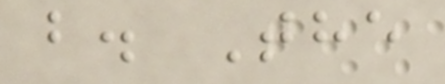b. The
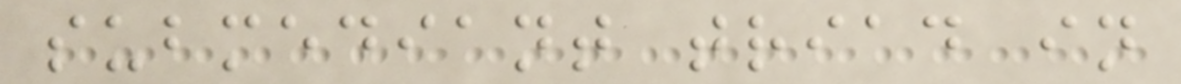submediant triad in
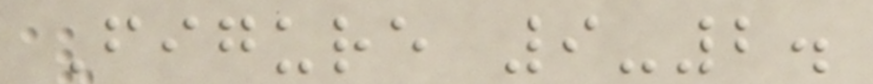Figure 9-2.
